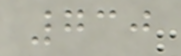730
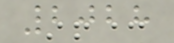2028
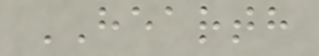HEARTH
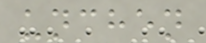unchen
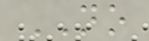NO
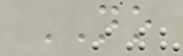NO
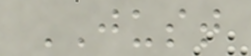JUST
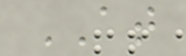AT
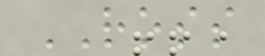ROSS
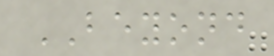BEYOND
